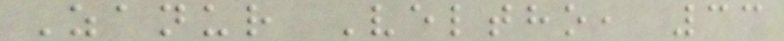Zanur Veltho, 33
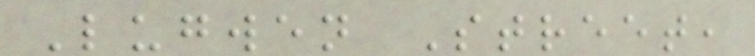Lugwen Street,
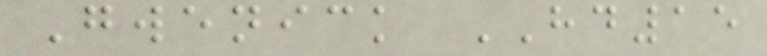Gwenick HD15
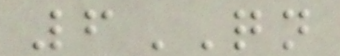6QN
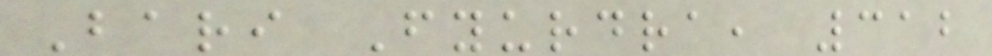Bari Fyurdra, 312
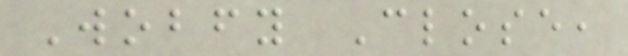Wobfy Close,
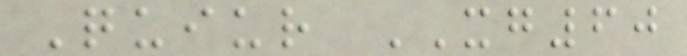Quiur XG60
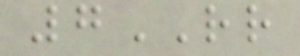7RR
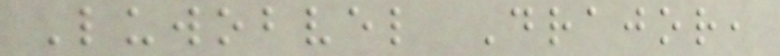Luwobvel Drajor,
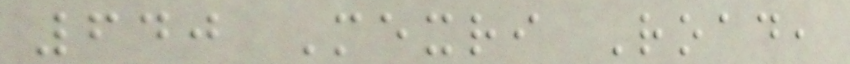640 Mexri Road,
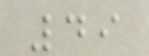49
